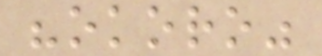"okoro"
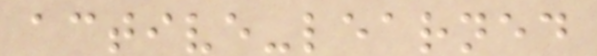active-learned
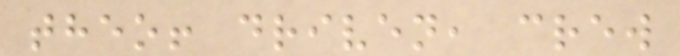theo! driven, crew
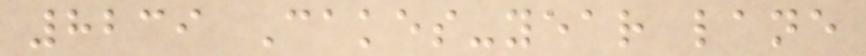8239 Cakes-year lane
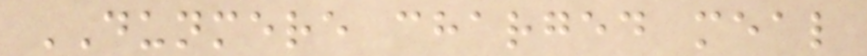DUNMERE charged meal
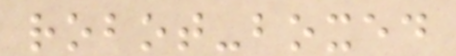robot-boxed
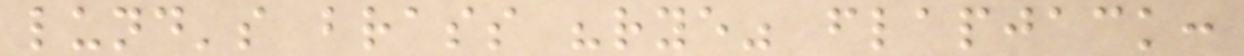lund's brass "rye" flapjack:
